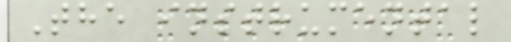The instrumental
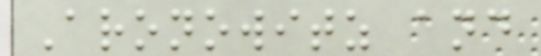Aronowitz and
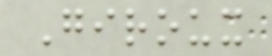Giroux
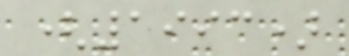(1993)
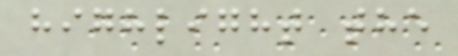highlight the
